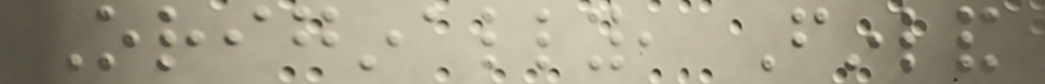Originally, Finland
